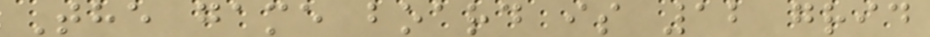The game board is 12 grid
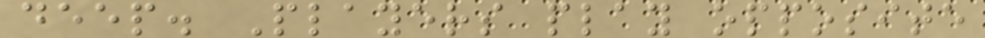deep. Players play opposite
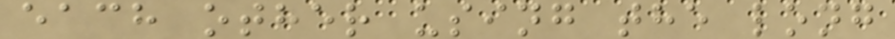each other using the long
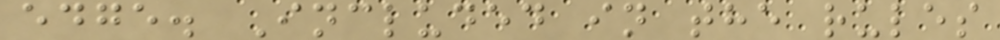edge. Included in the rules
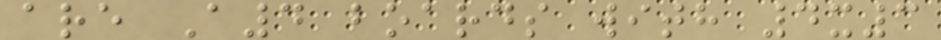are A4 boards with 4x3
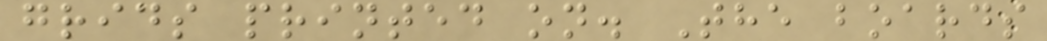grids printed on. The boards
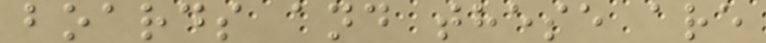boards and these are
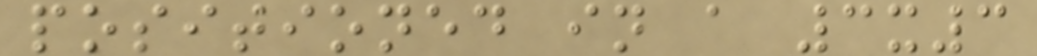positioned in a 3x3
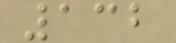132
